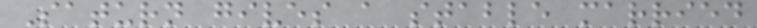Saturn gives a stable married
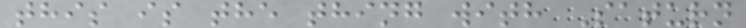this is the thing with Saturn
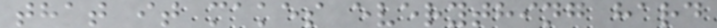that it makes everything hard
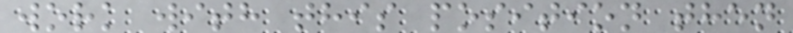work with this position then
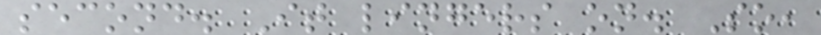second. It lingers on. So,
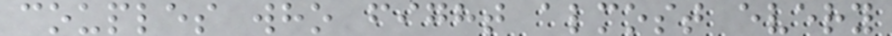couples who fight almost every
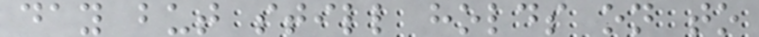day but still holds on to
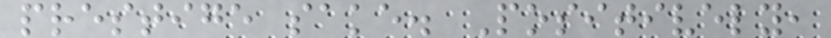prestige sake. Positively,
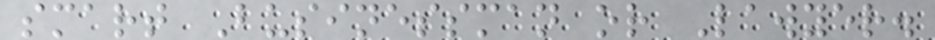smart Businessman or Lawyer.
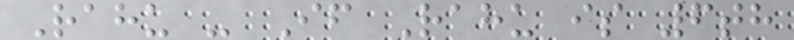Rahu - If Rahu is 6th
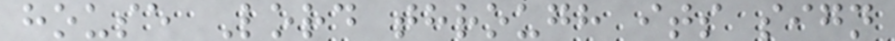house Lord through its sign
